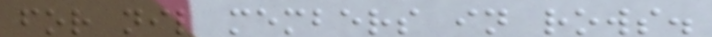for nil members in rows.
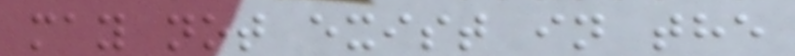may not exist in the
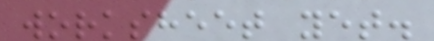worksheet yet.
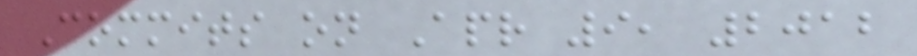Commits on Apr 9, 2012
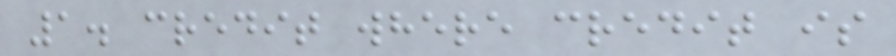1. credit where credit is
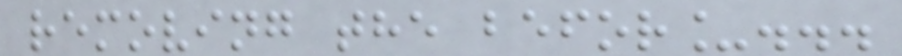removing the befor_...
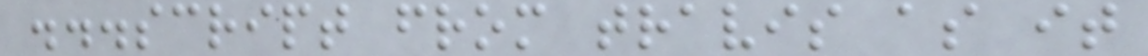...script from travis as it
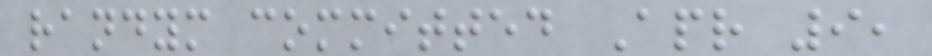randym committed Apr 9,
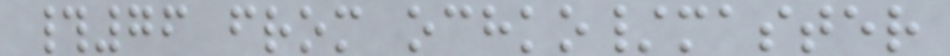#76 from ochko/master
